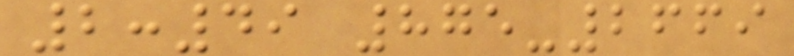2:49 875-2669
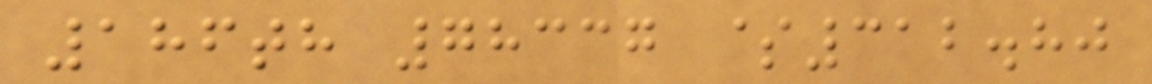186th 78337 $312.80
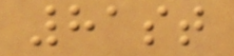81st
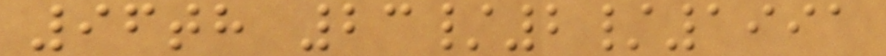96th 23/2/1991
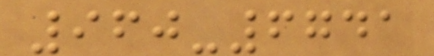960-6741
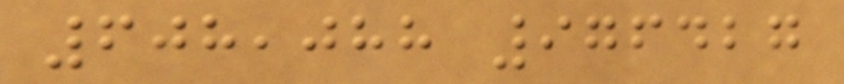608,088 976427
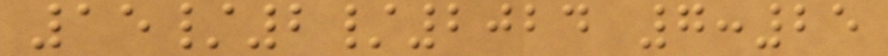15/2/2024 7:25
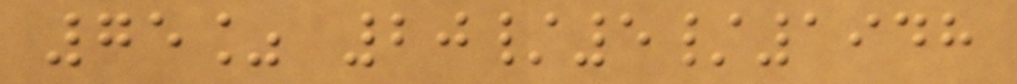75% 20/5/1948
